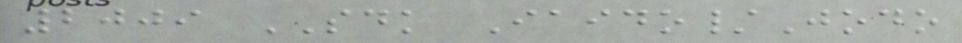2009 SDK Iaido/Jodo
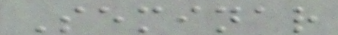Seminar
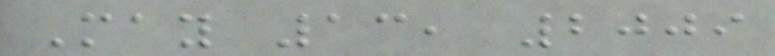May 13, 2009
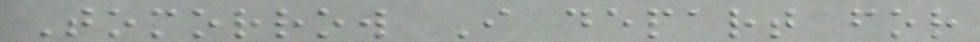Tomorrow I depart for
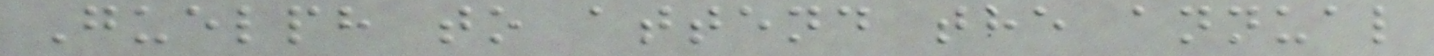Guelph to attend the annual
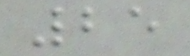25
